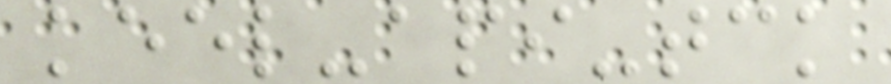keel-api-tck
